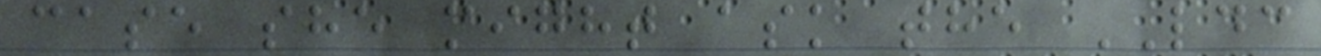case she might ask the LDC
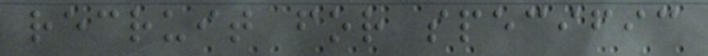recruit for specific
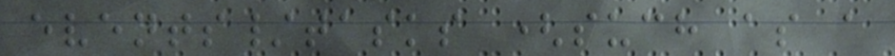events/tasks (such as a
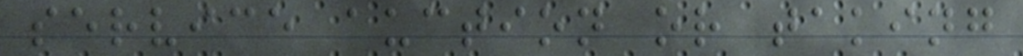service auction or taking
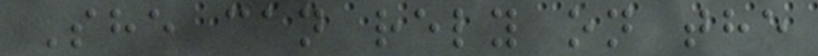She can rely on the
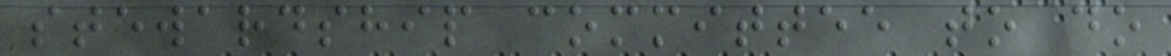stewardship committee to do
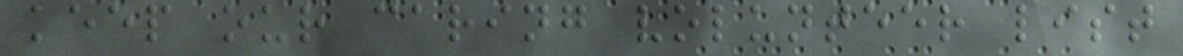keep our caring volunteer list
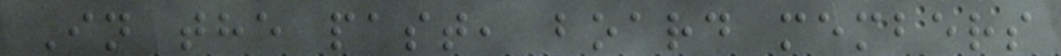In the past, board members
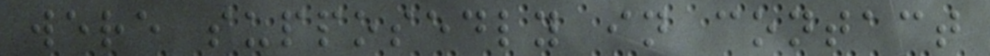were supposedly in contact
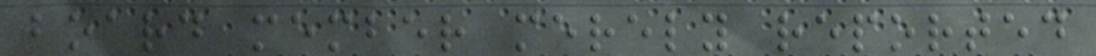board member merely reported
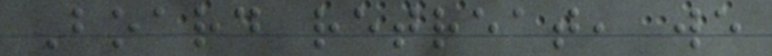Board retreat, we
